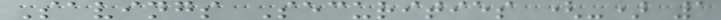Savings Securities (-) 1
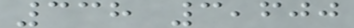338 3,600
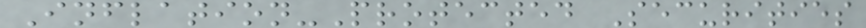Inflation-Protected Securities
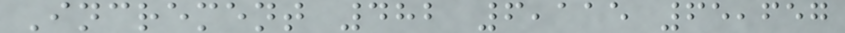Increment 482 6,115 65,657
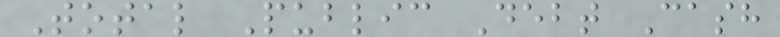Total Public Debt Cash
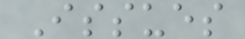Issues
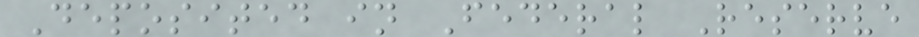Deposited in Federal Reserve
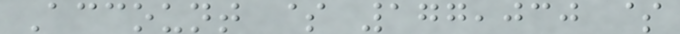Account $ 177,030 $
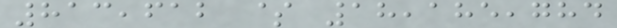813,612 $ 18,185,784
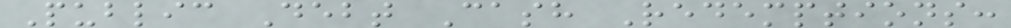Public Debt Cash Redemptions:
